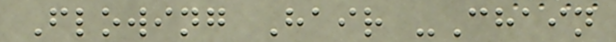Flowing Hair -Chain
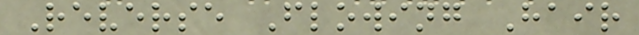Reverse Flowing Hair
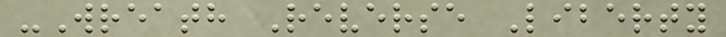-Wreath Reverse Liberty
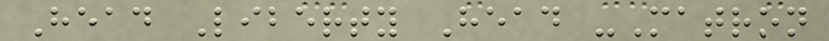Head Liberty Head -Matron
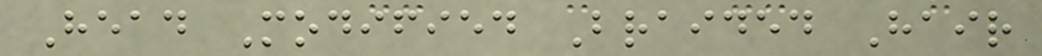Head Modified Braided Hair
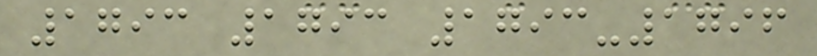1793 1793 1793-1796
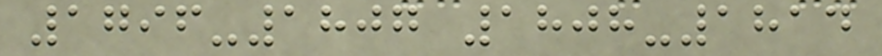1796-1807 1808-1814
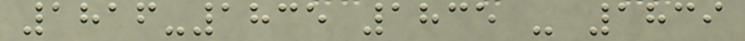1816-1835 1835 - 1839
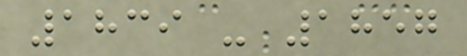1839 - 1857
